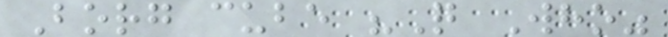Borg cube "Q Who"
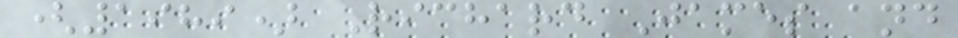(1989) Richard James and
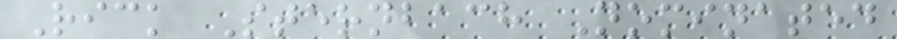Rick Sternbach Nominated
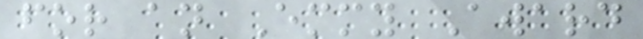for an Emmy Award
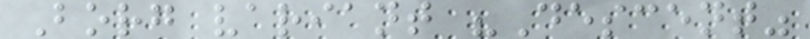Borg variant "Descent"
